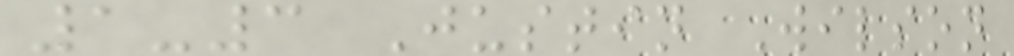1-3 Justin Wilson
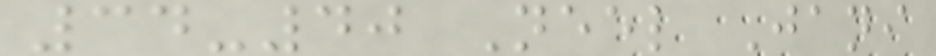34-40 Neel Jani
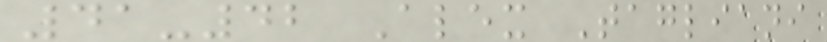41-42 Alex Tagliani
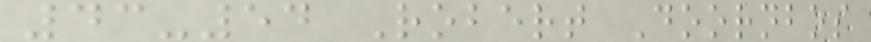43-54 Robert Doornbos
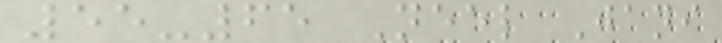55-65 Neel Jani
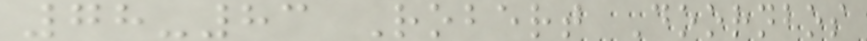78-83 Robert Doornbos
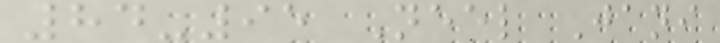84-95 Neel Jani
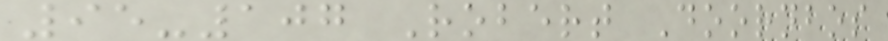95-107 Robert Doornbos
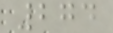274
